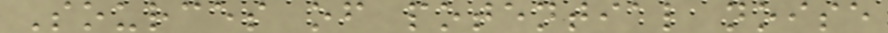Sources of potential noise
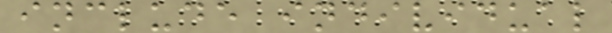include individual
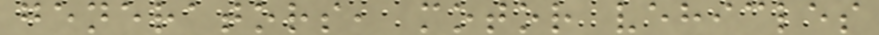generators, motor vehicles
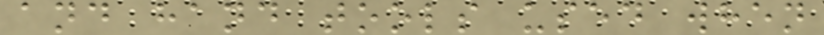and hand tools used when
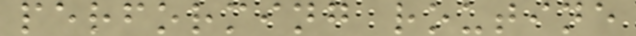performing routine
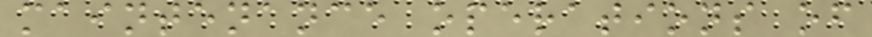maintenance operations of
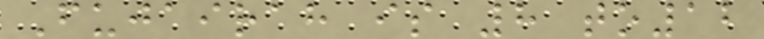Fujairah is 8 to12
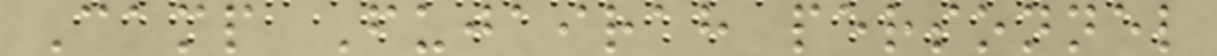Camp Fujairah personnel
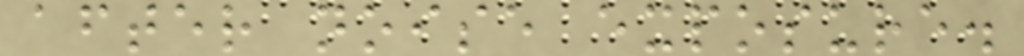after noise exposure.
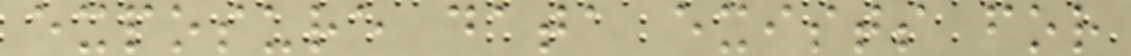exposure data exists for
